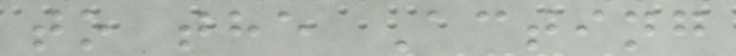to the Acting
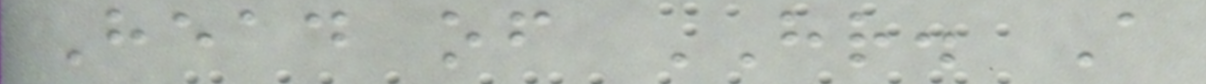Head of HR. A
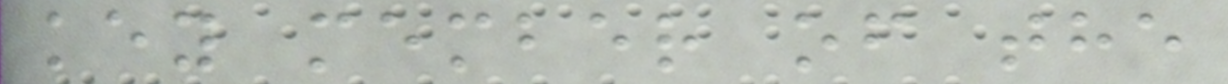key member of the
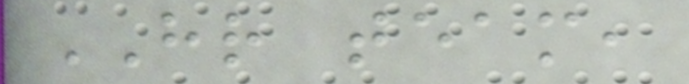HR team,
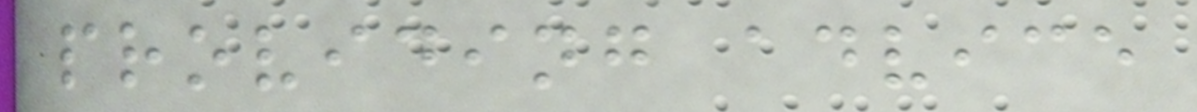providing advice
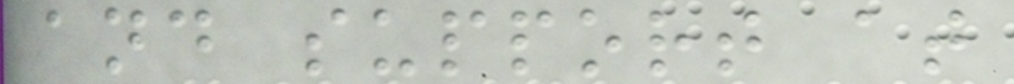and support at
